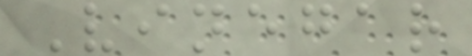Vinegar
